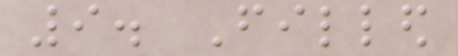9. Filled
